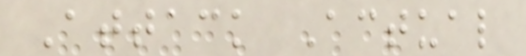Attack Actual
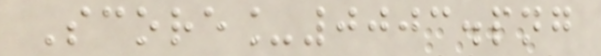Score_0003.png
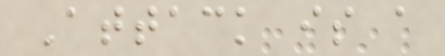Attack is a
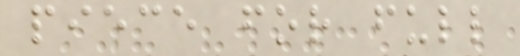piece for full
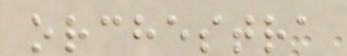orchestra
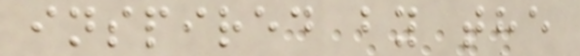inspired by the
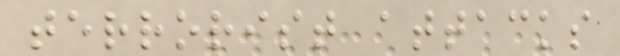terrorist attacks
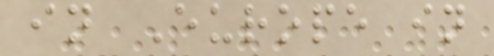in Europe in
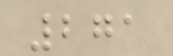271
